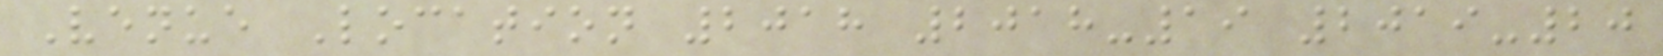Venue Location 2018 2018-19 2019-20
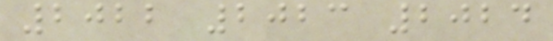2022 2023 2024
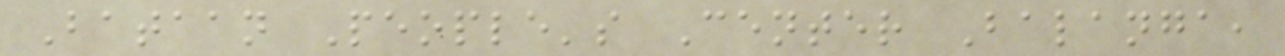Bataan People's Center Balanga,
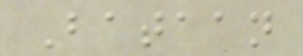Bataan
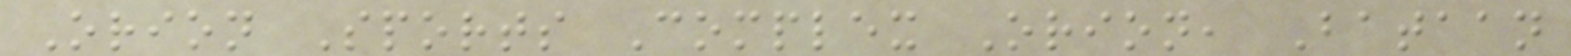Orion Sports Complex Orion, Bataan
